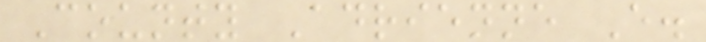County Adrienne E.
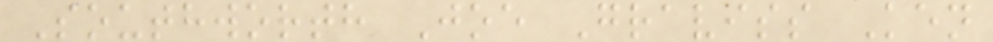Southworth Joe Graviss Ken
